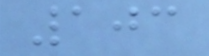103
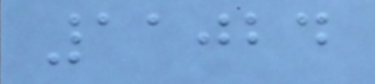11024
